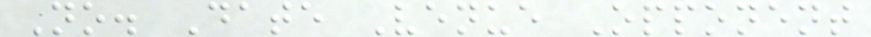No. Date Venue Opponent
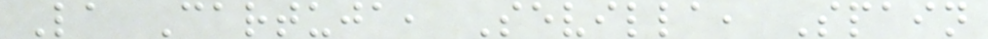La Cartuja, Sevilla, Spain
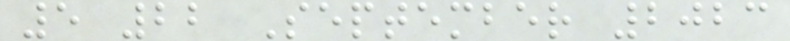5 22 September 2023
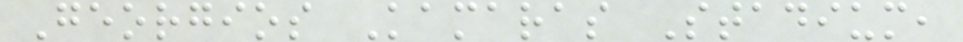Georgios Kamaras Stadium,
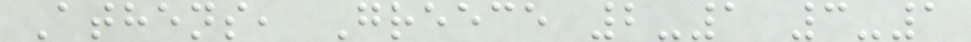Athens, Greece 2-1 3-1
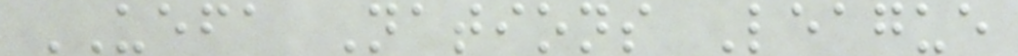UEFA Nations League
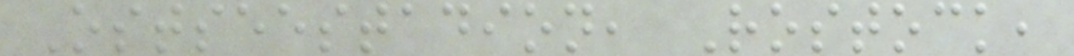Ostseestadion, Rostock,
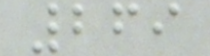269
